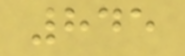845
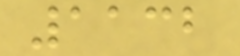1132
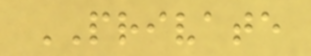PRIVATE
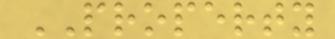PROPERTY
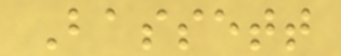Bassett
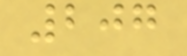207
